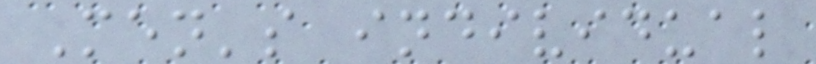Men's individual
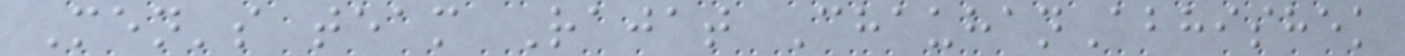Men's team Rajat ChauhanAbhishek
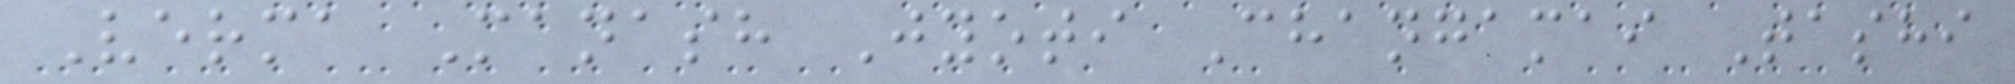Verma Manash Jyoti Changamai Tashi
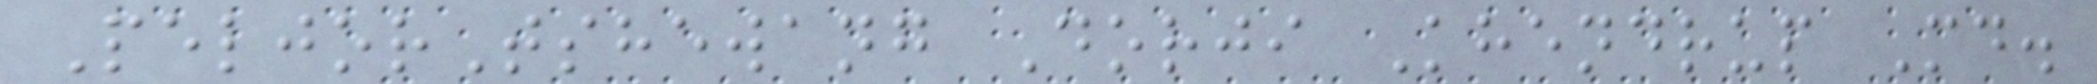PeljorTshewang Dorji Khendrup Md.
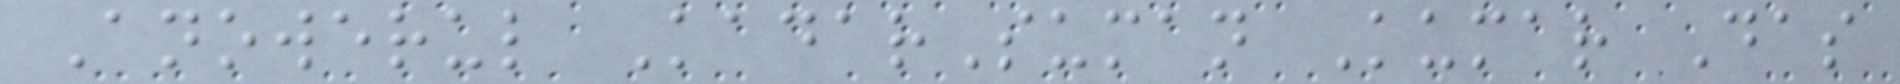Anowerul KadarSuman Kumar Das
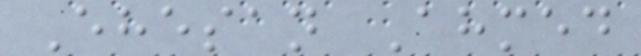Ehesan Ahmed
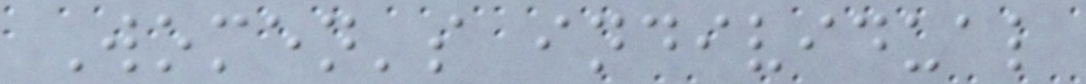Women's individual
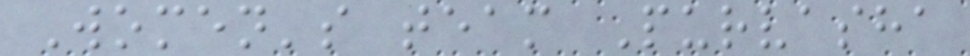Women's team Purvasha
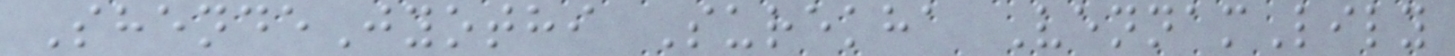ShendeJyothi Surekha VennamLily
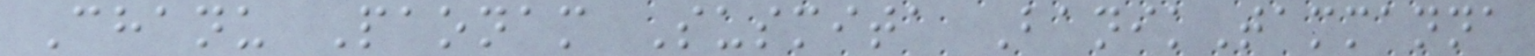Chanu Paonam Susmita BanikTammanna
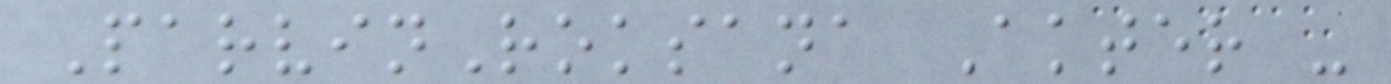ParvinRoksana Akter -
